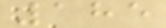185
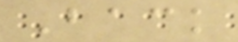Back
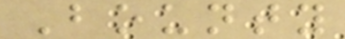Bounty
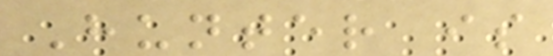Hunter is
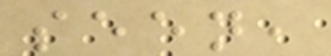seen,
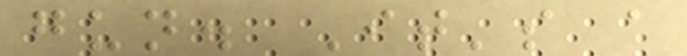gun. It's a
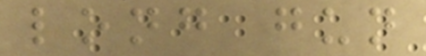long gun
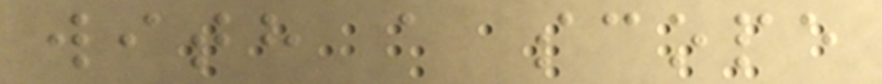with a scope
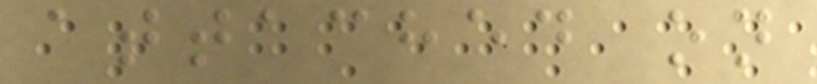attached on
